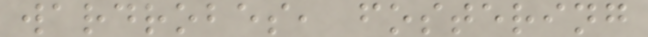wardrobes, fostering
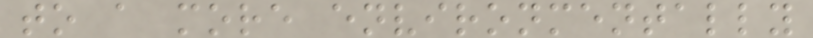to a more environmentally
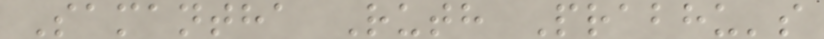Samantha Ruth Prabhu's
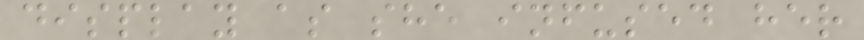display as she infused her
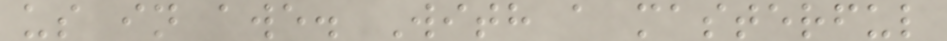us in awe. With a masterful
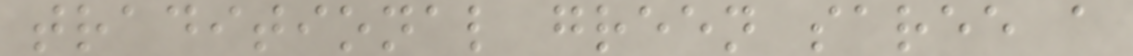traditional green saree a
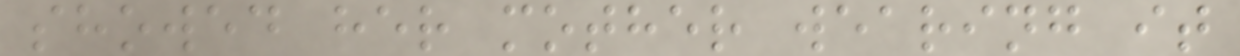showed her mother wearing it
